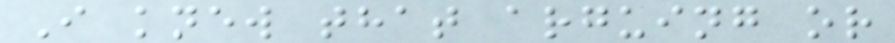I knew that arguing or
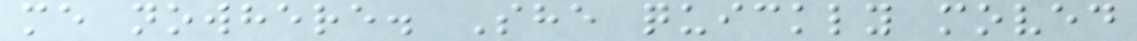me nowhere. She quickly moved
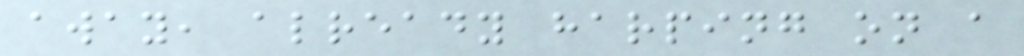away, already harping on a
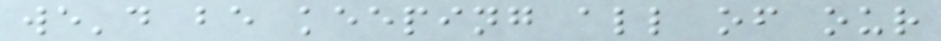we'd be keeping all of our
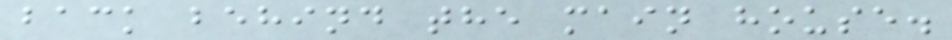back behind the main house.
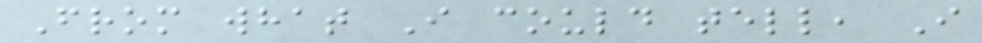From what I could tell, I
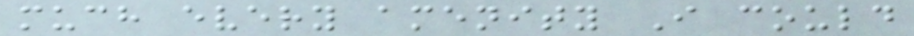much every amenity I could
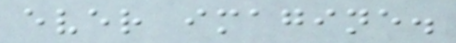ever imagine.
